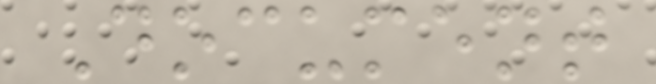Document
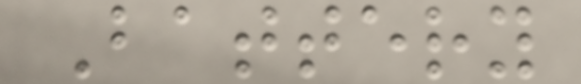Battery
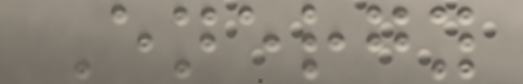Energy
